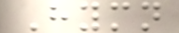Hymn
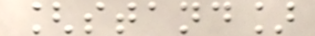[stand]
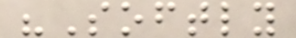"Softly
